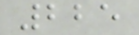225
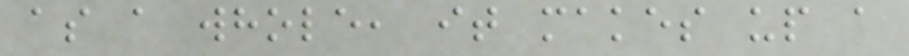as a whole, it makes up a
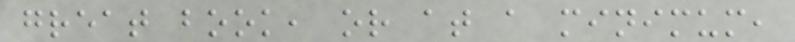great book, or at a minimum,
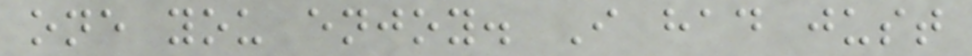one you enjoy. I had just
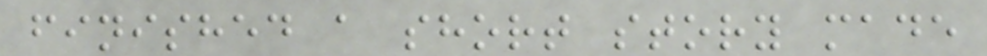finished a short story made
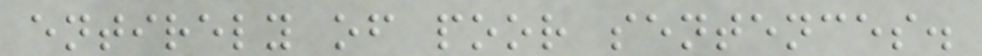entirely of poor sentences.
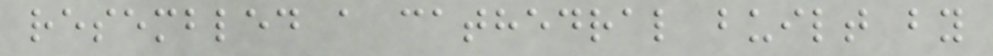resembled a cathedral built by
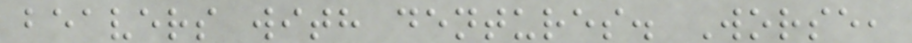beavers with dentures. Worse,
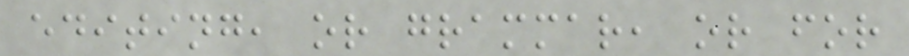editing, or grammar, or for
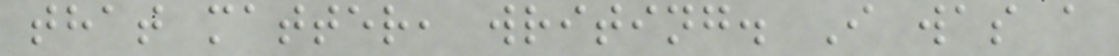that matter, writing. I was a
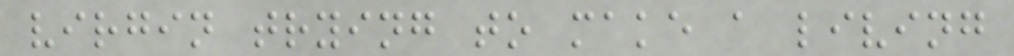virgin trying to make a living
